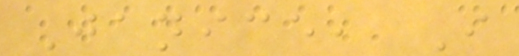Janice, I
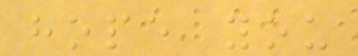hope you
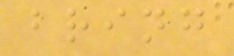bring
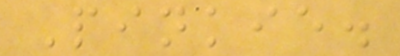Pinkie.
